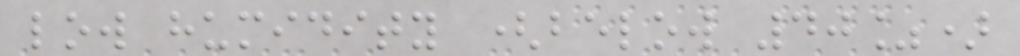low humidity (below 40%)
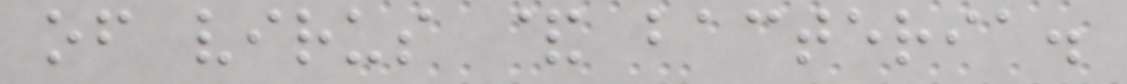of virus & bacteria.
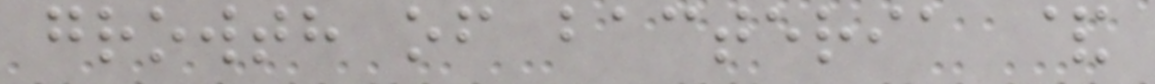growth of bacteria &
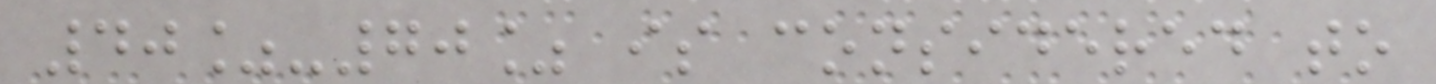40%-70% is considered to
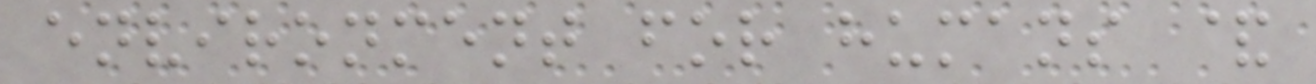environment for humans &
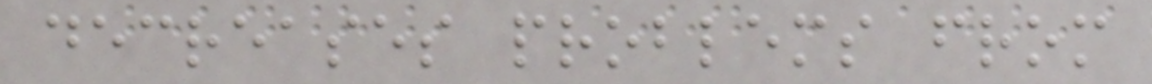decreases problems from
